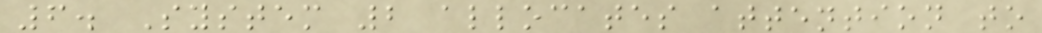6. System 2 allocates attention to
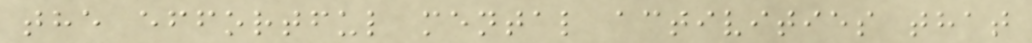the effortful mental activities that
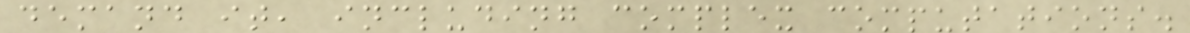demand it, including complex computations.
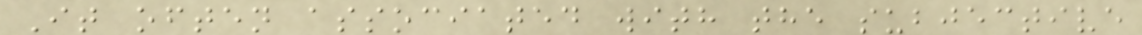It often associated with the subjective
